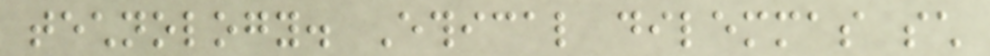technology. Ethical dilemmas such
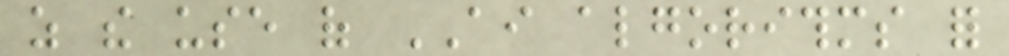as the use of AI algorithms for
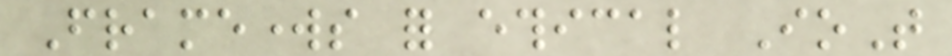Frameworks for ethical IoT
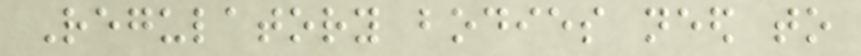Regulatory bodies need to
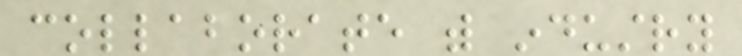collaborate with industry
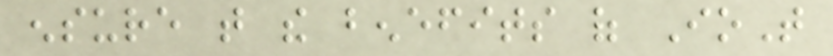ensure that the benefits of IoT
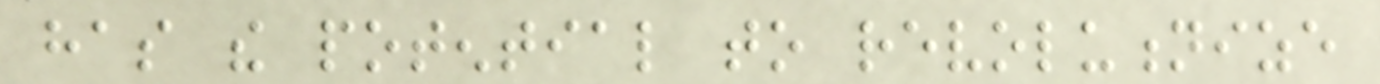has the potential to revolutionize
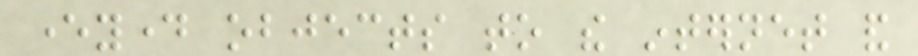everyday objects to the internet and
